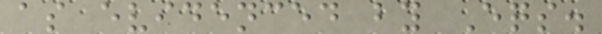as evidenced by Eqs.
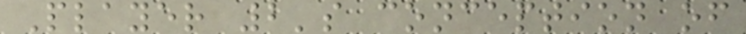Player 2's conception of
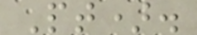Pt).
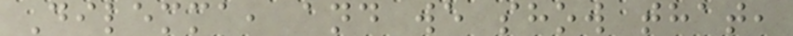Dilemma, and we show that,
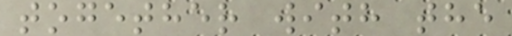together with the
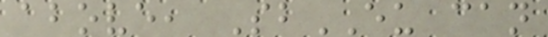above, SbEU can
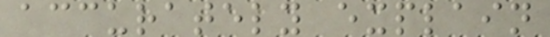accurately explain
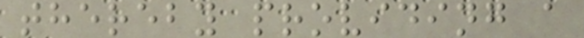thereby providing a
